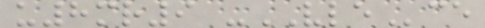u8mr9 -VLEce
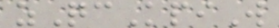zQcKpiW
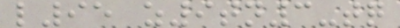l95 z9tn3-tq
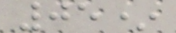05*
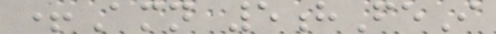+Amn 5hFeI
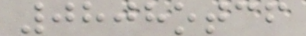0808otcf
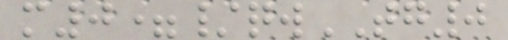m0=/qwTG0
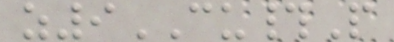z9CU#P
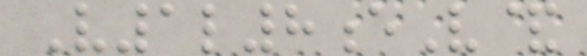V1l8eV&
